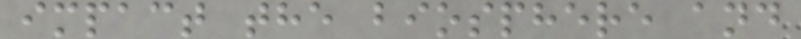impact the biosphere and
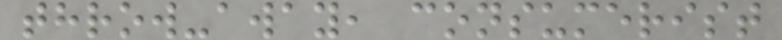throw-away, consumerist
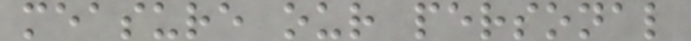measure our personal
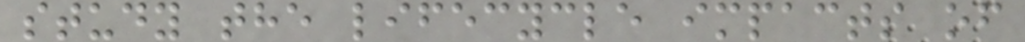study the lifecycle impacts of
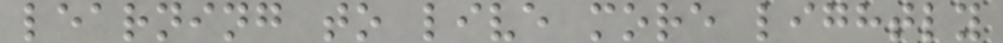learning to live more lightly
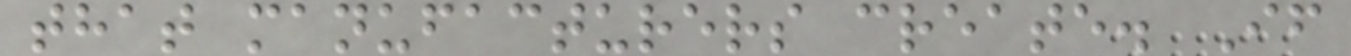that manufacturers create. If
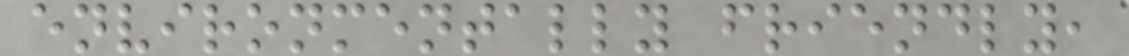environmentally friendly,
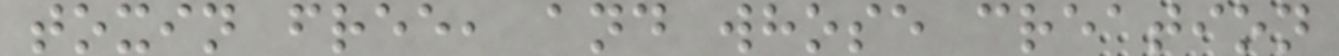toxin free, and whose creation
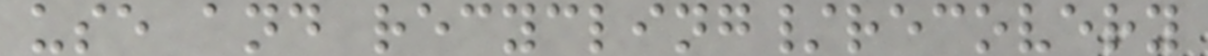use and recycling/recovery
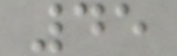45
